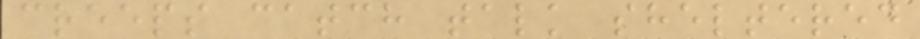creeps catch talk sheltered
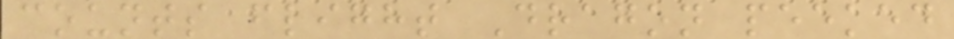counts flight Dragon peeked
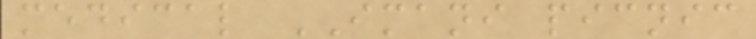medical IMANI picnic
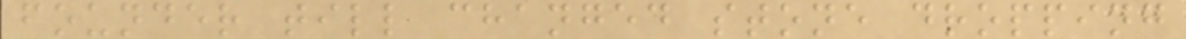founder till changed stone dropping
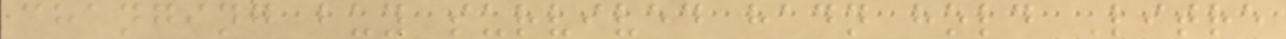changing buy survived hadn hold Litre
